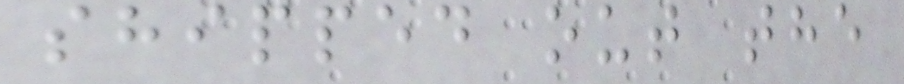shipped out the
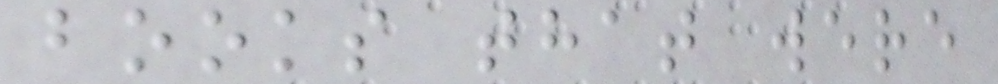books that were
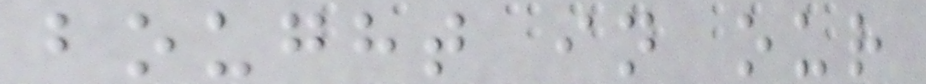bought in our
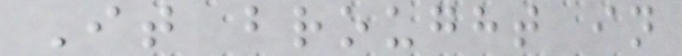It brought in
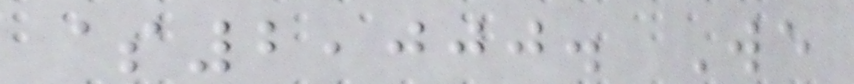$2,000. We
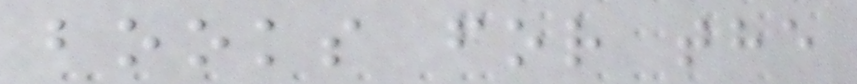books for the
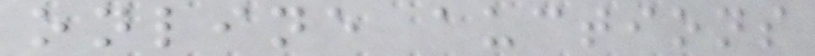online auctions
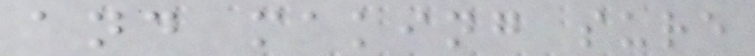and making sure
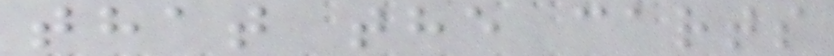that the carts
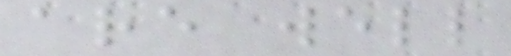are well
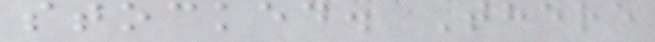stocked. There
